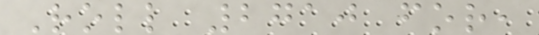Roll 2710 for,
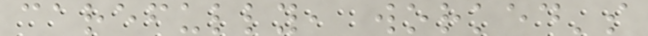carefully, worked's
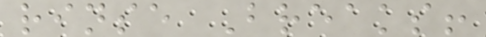rinse Breaks!
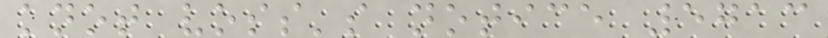knot voss's notice 5713
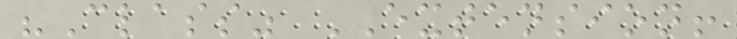"Class" EXTENSION!
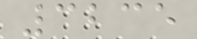3235
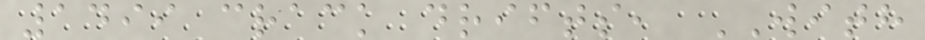1499 crack drifts, WITH
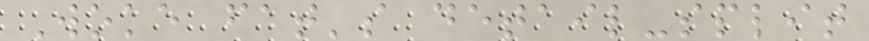Woke fat's detail-split
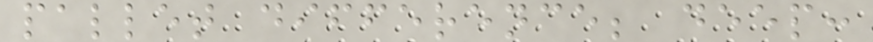pallet difference; deep:
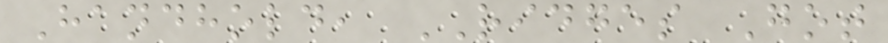Handhold, RIDGES Got
